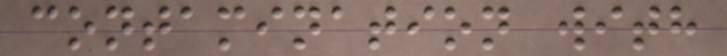contamination with
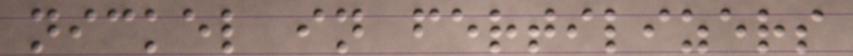nickel in fertilizers
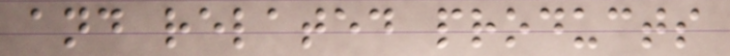and related products
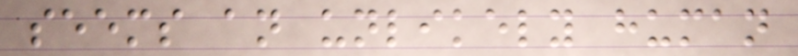seems an unlikely human
